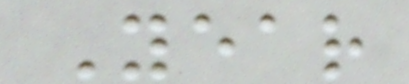Year
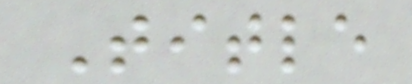Title
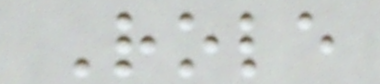Role
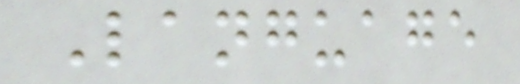Language
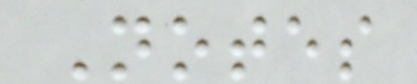Notes
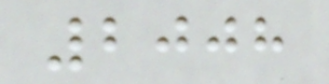2008
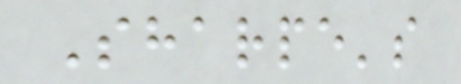Sharpe's
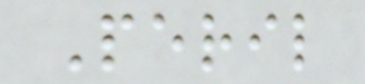Peril
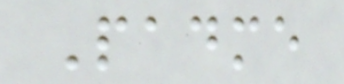Padme
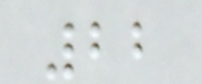22
